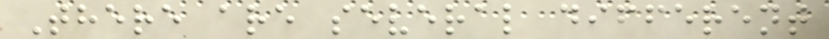There are several different
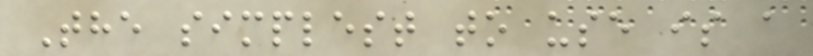The simplest to use is a
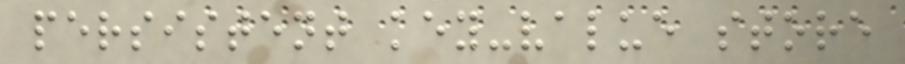persistent key-value store
